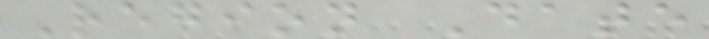Region Date
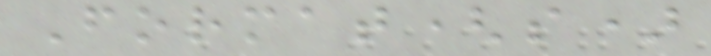Format(s)
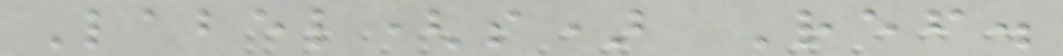Label(s) Ref.
